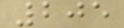205
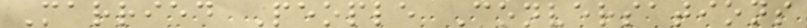Married People Conversations
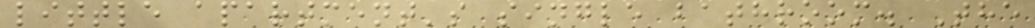little apartment's single bathroom. The
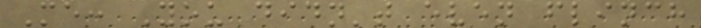Me: You didn't even flinch
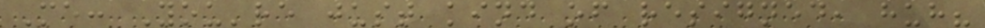Me: You're just kind of resigned, huh?
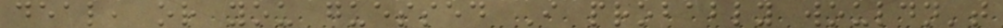deal, or you guessed I probably wouldn't
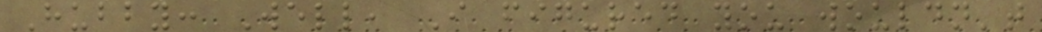Hubby: Well, I figured you wouldn't
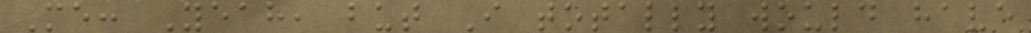Me: Yeah, but I totally would have
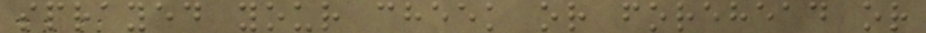sprayed your cheek or forehead or
